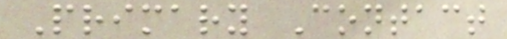Primary Contact
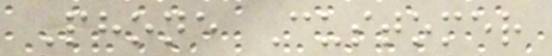Phone Customer
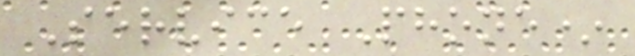Service Phone*
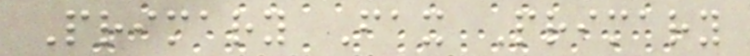Primary Fax Primary
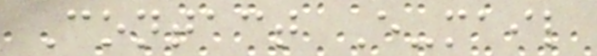Contact E-mail
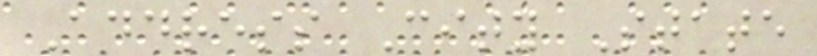Address City State
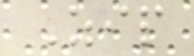Zip
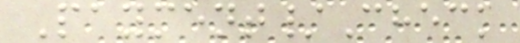Payment/Check
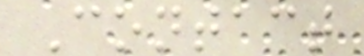Contact
